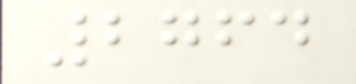2764
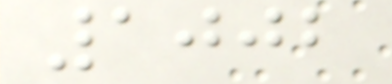1002
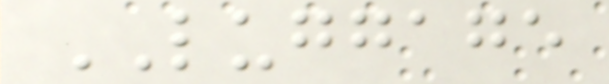LUGGAGE
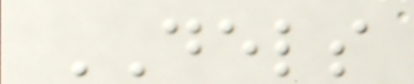DELS
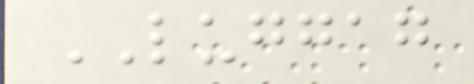LUGGAG
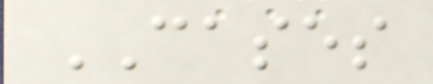CASES
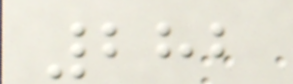282
